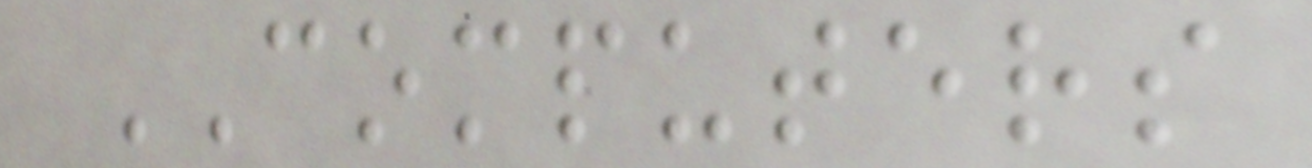COMPUTERS
